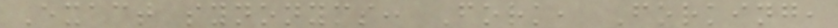Exact synonyms: Fork, Forking,
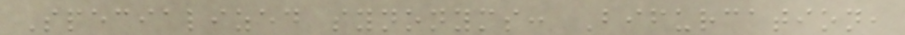Specialized synonyms: Bifurcation,
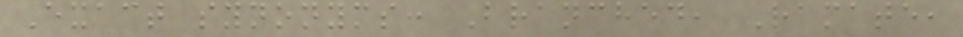Exact synonyms: Branched, Ramate,
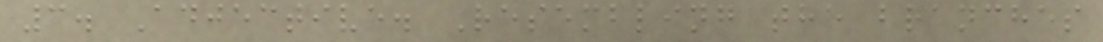3. Adjective. Resembling the branches
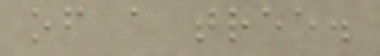of a tree.
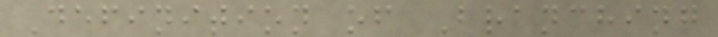Definition of Branching
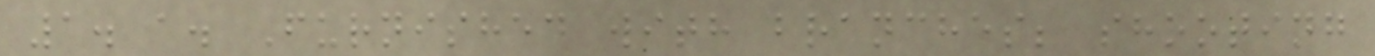1. a. Furnished with branches; shooting
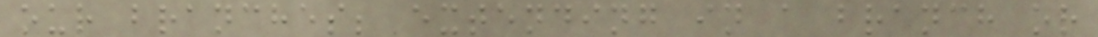our branches; extending in a branch or
